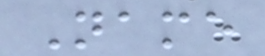Name
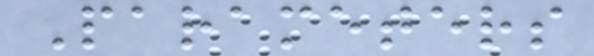Parameters
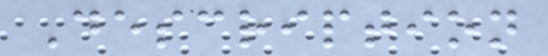Description
